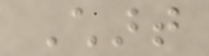Chart
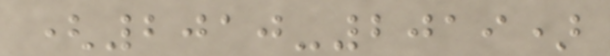(2010-2019)
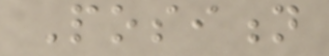Position
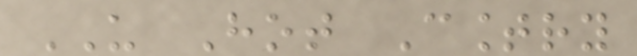US Hot Country
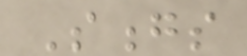Songs
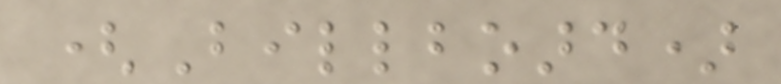(Billboard)
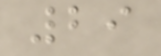29
